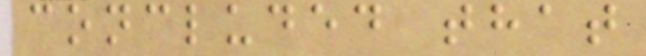concluded that
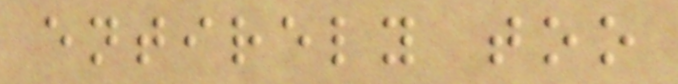entirely too
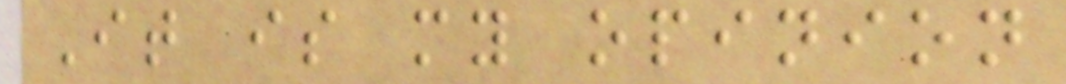It is my opinion
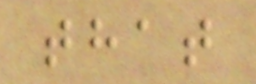that
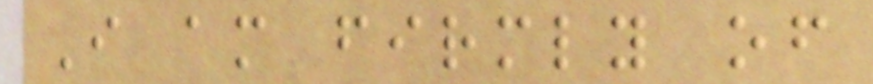I am firmly of
